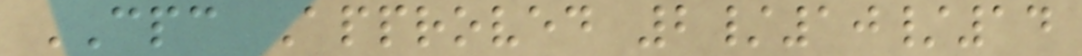CPC Approved 2/10/14
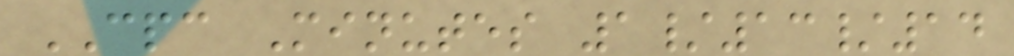CPC Minutes 1/13/14
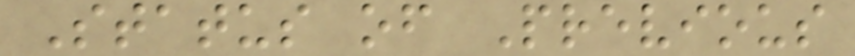Status of Previous
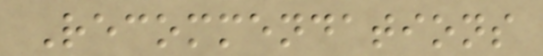Recommendations
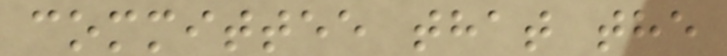committee that the
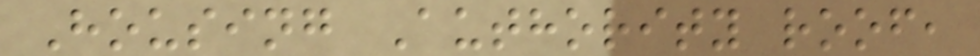Housing Authority roof,
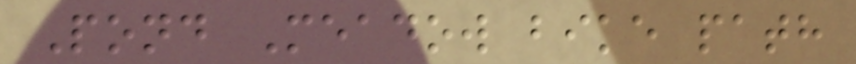Pond Meadow bike path
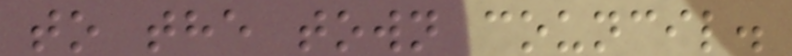to the town council.
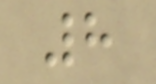8
